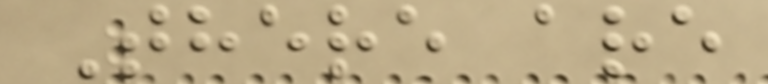There are
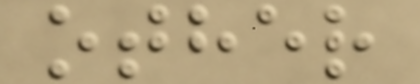other
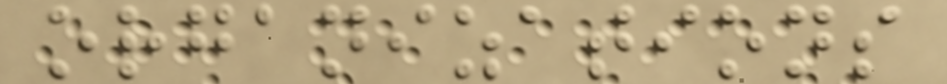organizations
